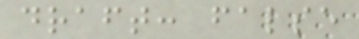draft: false
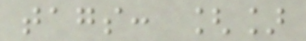tags: []
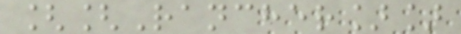[[Rancher]]
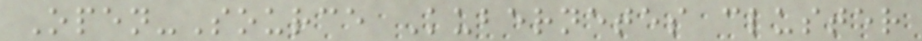Open-Source Kubernetes cluster
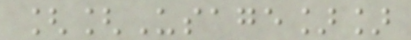[[Usage]]
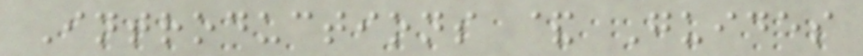Introductions & Guides
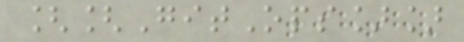[[GitOps]]
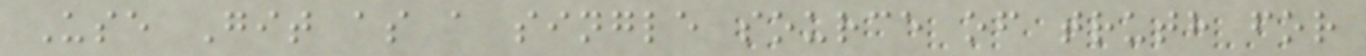Use Git as a single source of truth for
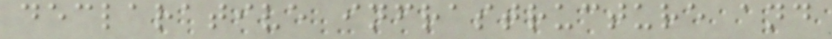declarative infrastructure and
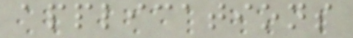applications
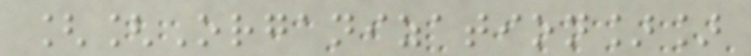[[Organization]]
